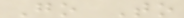Go To
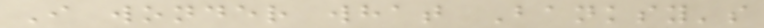I wonder what Banksy's
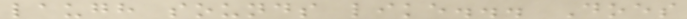laugh sounds like... Does
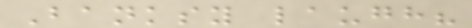Banksy laugh?
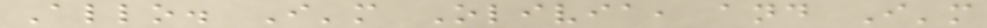Allo. I'm Olivia, and I'm
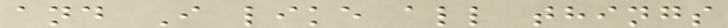and I like all things
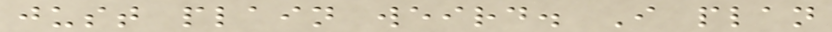just plain weird. I plan
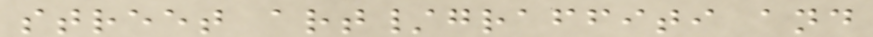street art/graffiti and
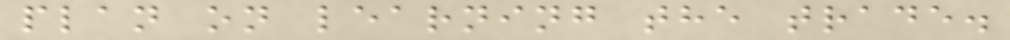plan on learning the trade.
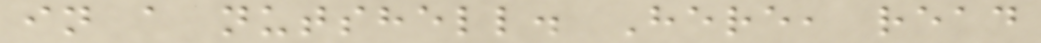in a nutshell. Here, read
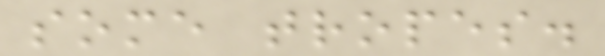some tropes.
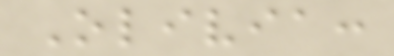Olivia:
